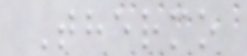Thermo
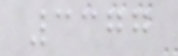3377
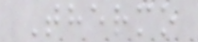Thermo
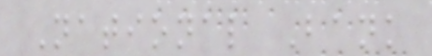National Bank
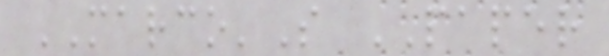MARCO'S PAPER
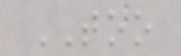TOO
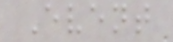Event
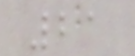21
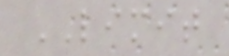LIMIT
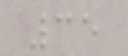35
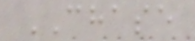CHASE
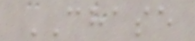CHASE
